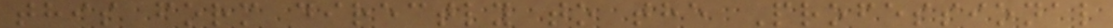this form directly to the Professional
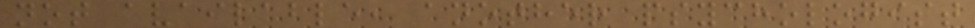not available, another psychologist
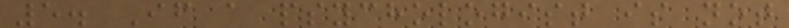5. If a psychologist is not
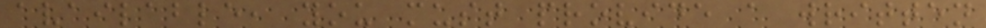available, you must provide a written
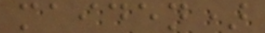maiden)
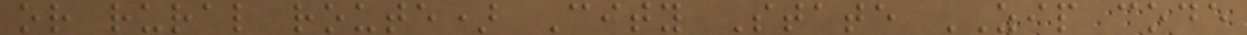or rural route) City State ZIP code
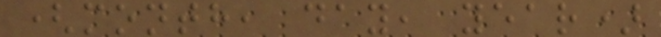(month, day, year)
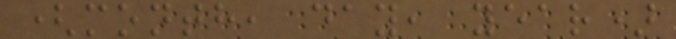(month, day, year)
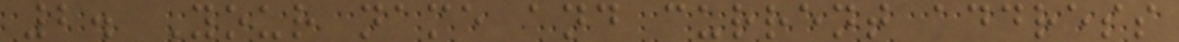2. Your name and current address
